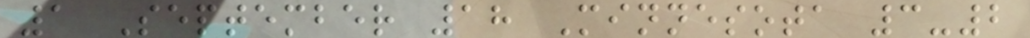1 September 18 Minnesota 3-2
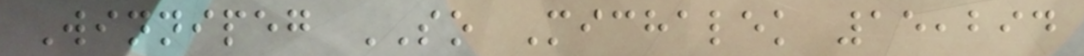Winnipeg SO Michalek 15,294
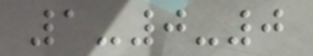1-0-0
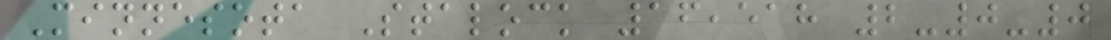Minnesota Stalock 16,518 2-0-0
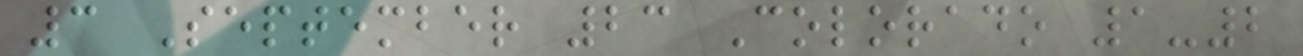3 September 23 Colorado 1-2
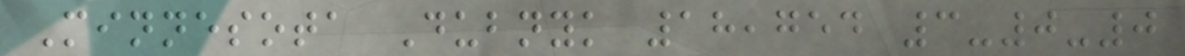Minnesota Dubnyk 18,754 3-0-0
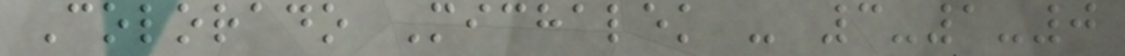Colorado Michalek - 3-1-0
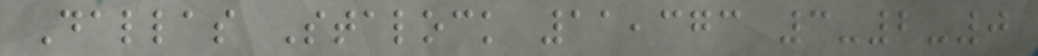Dallas Stalock 11,373 3-2-0
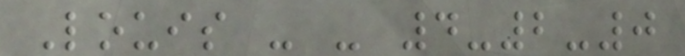Louis - - 4-2-0
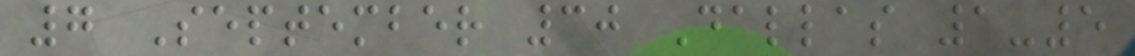7 September 30 Dallas 1-5
